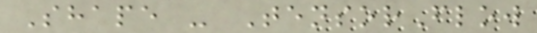Shape - TensorFlow
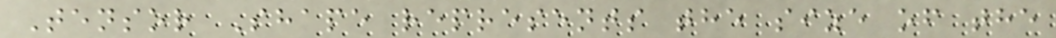Tensor Shape represents the size of the
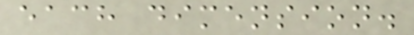each dimension.
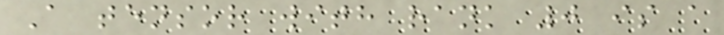A tensor with rank 0 is a
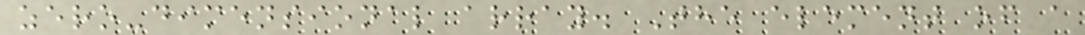zero-dimensional array. The element of a
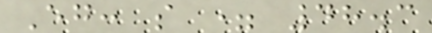Eg: s = 48.3
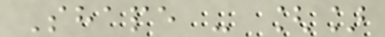Shape - []
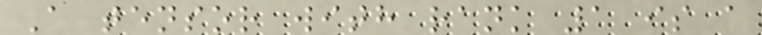A tensor with rank 1 is a
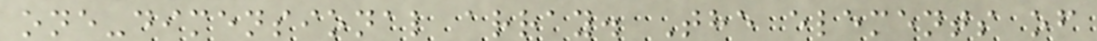one-dimensional array. The elements of
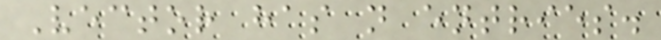Vector has n entries.
